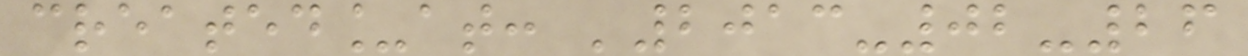created_at: '2013-02-26
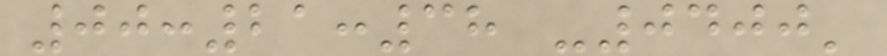00:21:38 -0400'
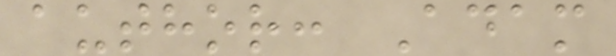author: Adam
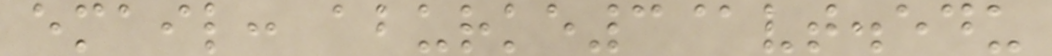email: aburke3@vt.edu
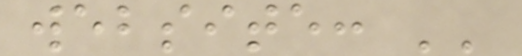website: ''
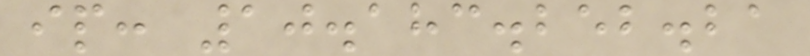ip: 10.183.252.21
